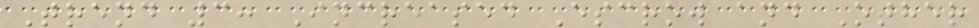Trend 3: Increased Escrow and Other
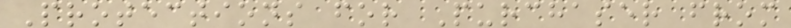Protections for Purchaser from
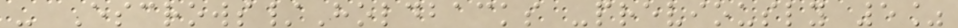- Escrows/Holdbacks -previously 5%
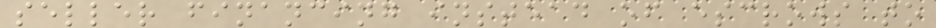seller financing instead of escrows to
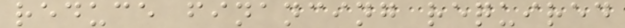reduce financing required
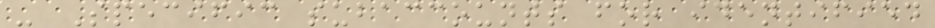- Specific subaccounts for identified
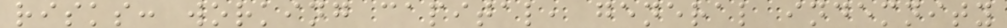risks: working capital, general indemnity
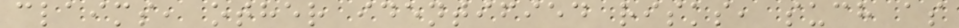claims, other identified risks, such as
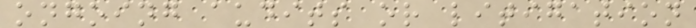ongoing audits or litigation
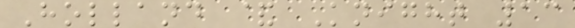Holland & Knight 13
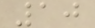10
